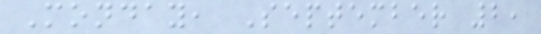Monday, September 2,
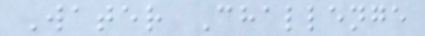Water Challenge
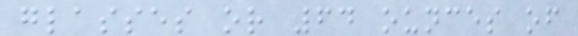glasses or 64 ounces of
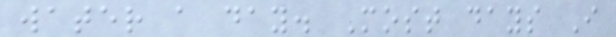water a day. Most days I
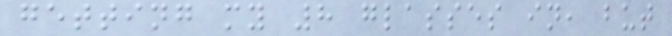getting my 8 glasses in, but
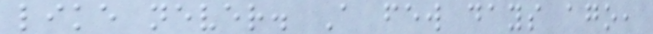like never. A few days ago,
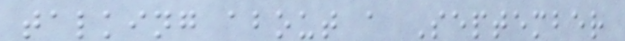talking about a September
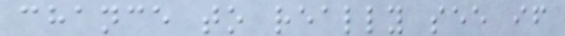chance to really see if
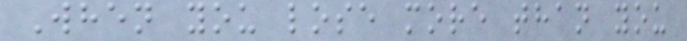When you lose more than you
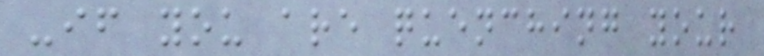-if you are quenching your
